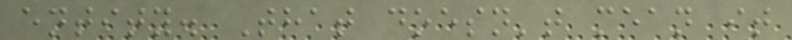entity. That doesn't mean it
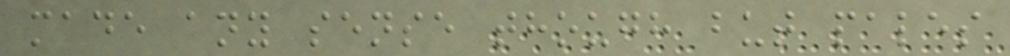made any sense though but pales
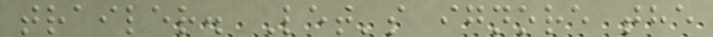trailer. Let's ignore the
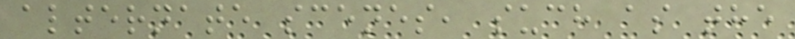alternate scenes, such as the
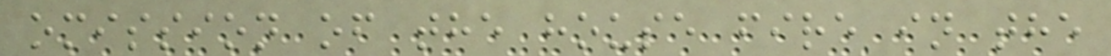omission of the house fire in the
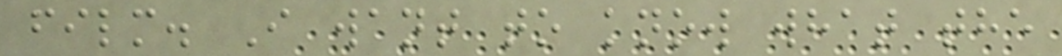film. I want to know what the
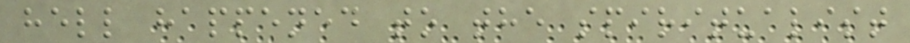hell happened to the spiritualist
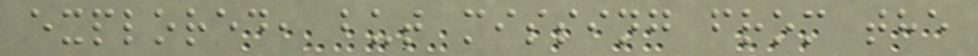explored, but missing from the
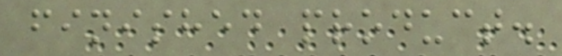finished product.
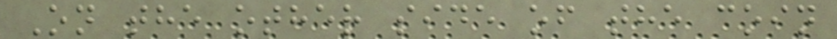On the other side of the coin
